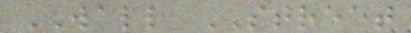WALL STREET
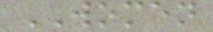WOMEN
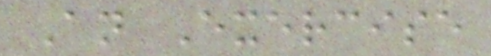An Exercise
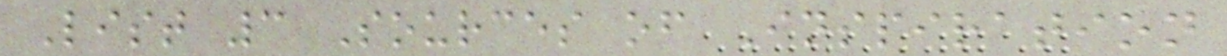List 3 Sources of Inspiration
